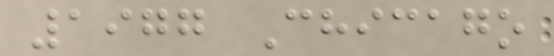1977 Chicago
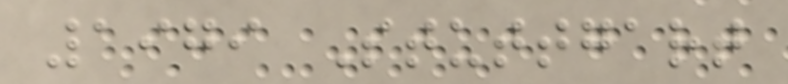1979 Stuttgart
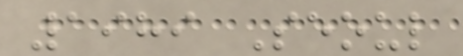1989 Seoul
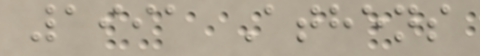1991 Athens
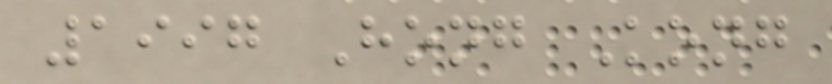1997 Hong Kong
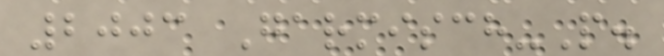2003 Garmisch-P.
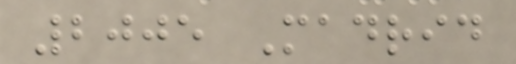2005 Madrid
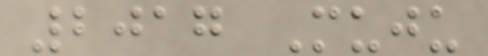2017 Muju
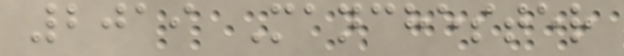2019 Manchester
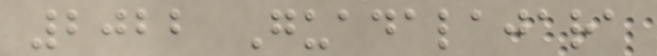2022 Guadalajara
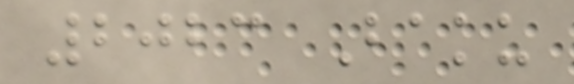2023 Baku
